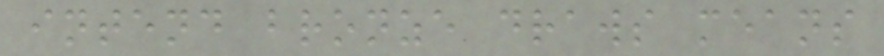intend bronze draws means
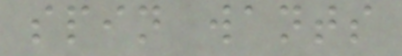spin wants
